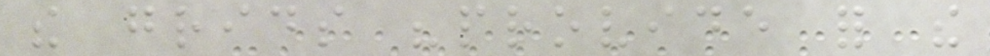the grids "provide for the
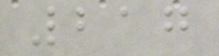217
